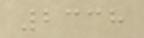2338
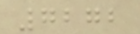7272
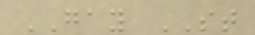GAY ST
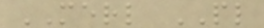MERL PL
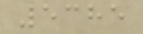5385
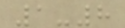1-8
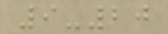9-20
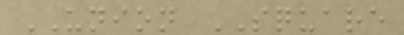UNION SQUARE
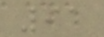91
